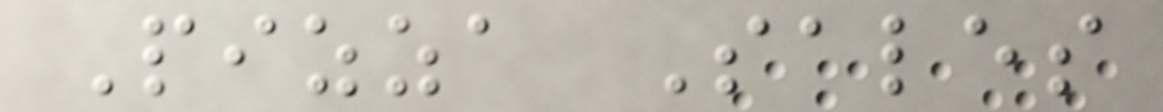Pizza Sales
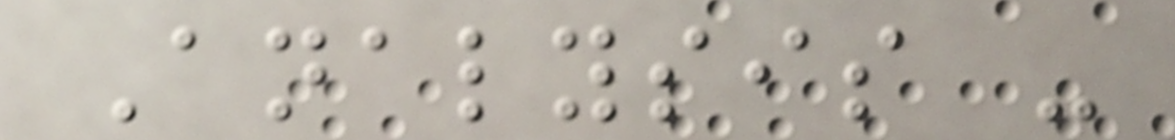Analysis -
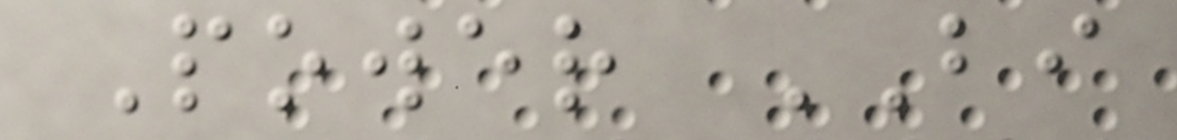Power BI
